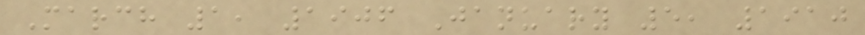March 1, 1906 January 5, 1910
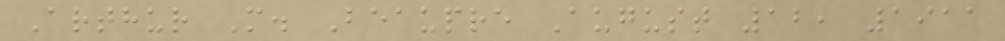Arthur M. Beaupre August 12, 1911
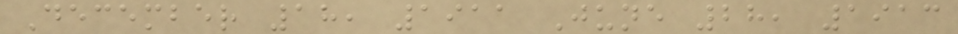December 18, 1911 June 28, 1913
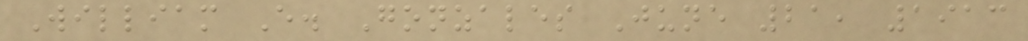William E. Gonzales June 21, 1913
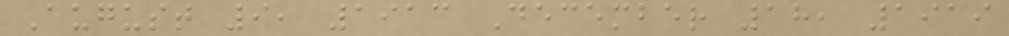August 9, 1913 December 18, 1919
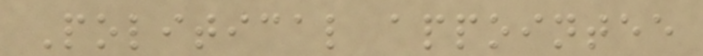Political appointee
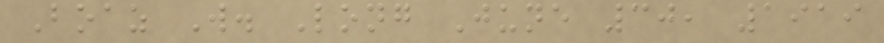Boaz W. Long June 30, 1919
